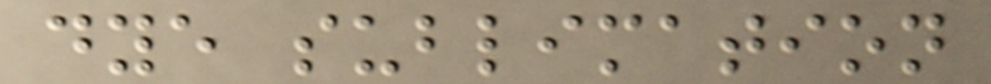dye sublimation
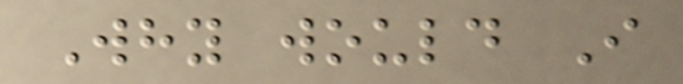Why would I
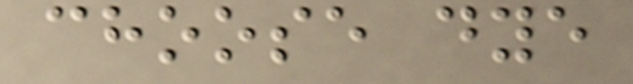choose dye
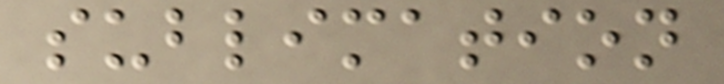sublimation
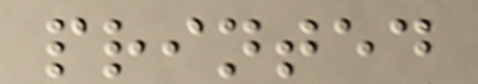printed
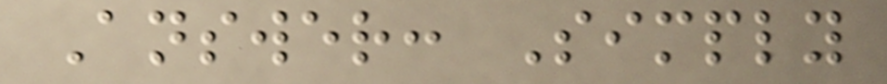Answer: Simply
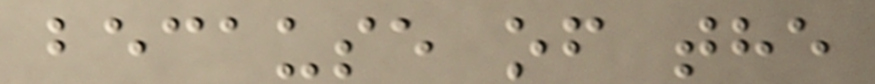because of the
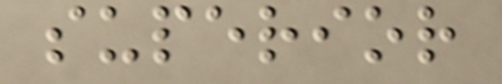superior
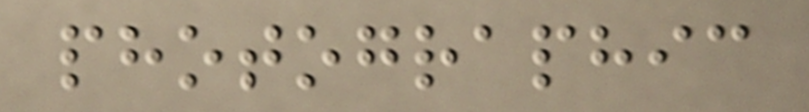photographic
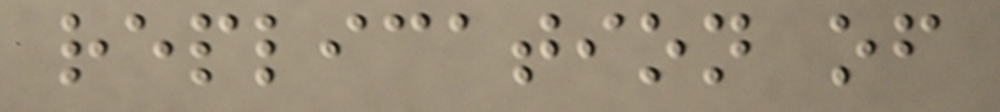replication of
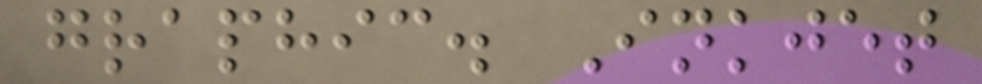graphic. Inkjet
